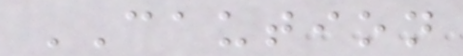CAUTION
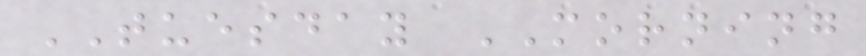TUESDAY MORNING
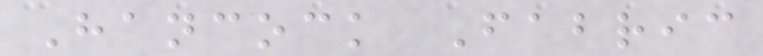Hancock Fabric
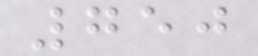750
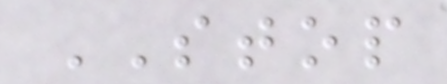STOP
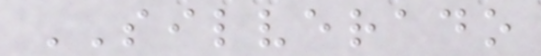SILVERADO
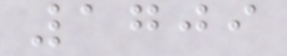1709
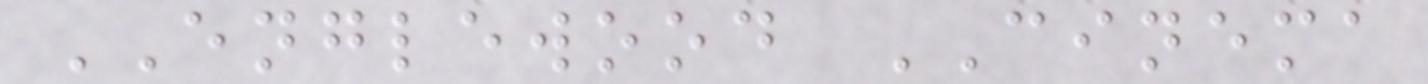ENGLEWOOD CINEMA
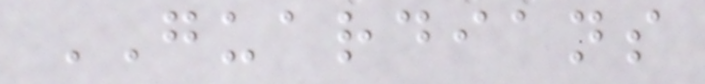GUARDIANS
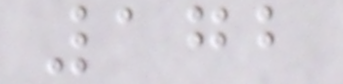172
